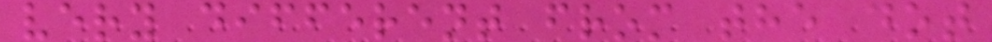very different from the dot
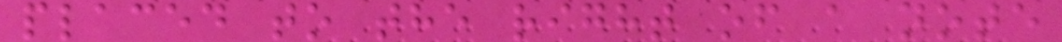placed to the right of a note
